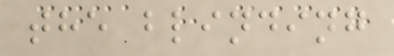the blinding
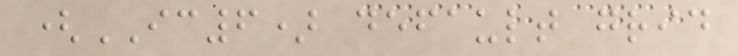(IC6) default grid
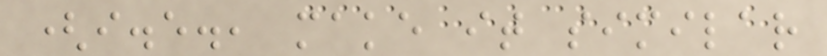(i.e., make it similar
